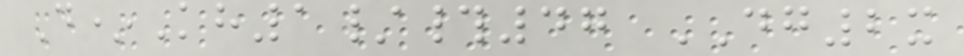D*Kh1/#47 DG2x
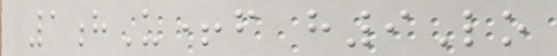1hU+f h9Lo
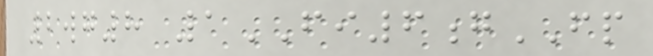2wg8 1FI6gFP
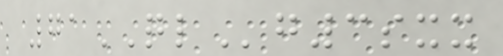71QLg3sxx
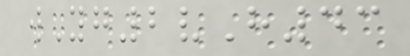wYg2vH43
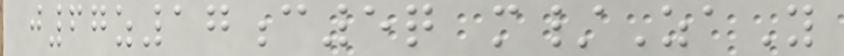j67z17c5q m/ZaY
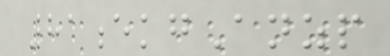81ekgAnzp
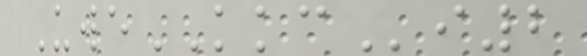UweKKCi2
